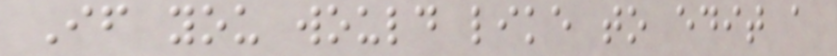If you would like to edit a
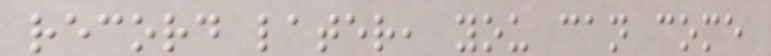record later, you can come
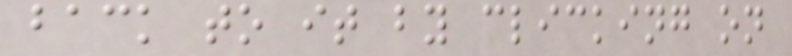back to it by clicking on
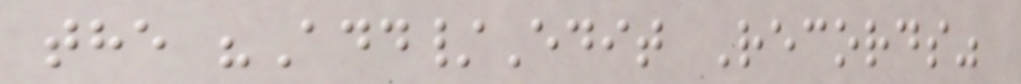the "Add/Edit Records"
